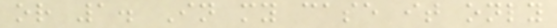or 1. In my case it only
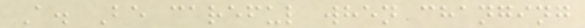A. Be careful when changing
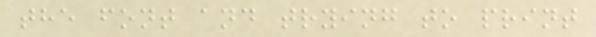the font and trying to print
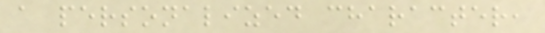a personalized character,
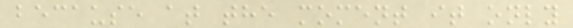because at the moment it only
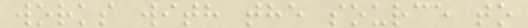works with the source to
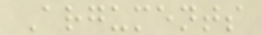Arguments
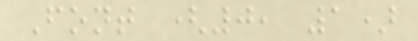Font (0, 1)
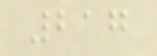217
